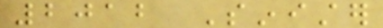2012 Sinister
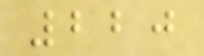220
